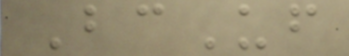BcUf
